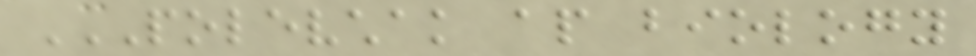POLEVCHAK AP BIOLOGY
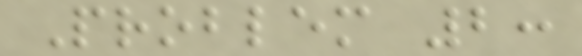Problem 2:
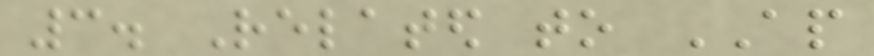3. Related to AP
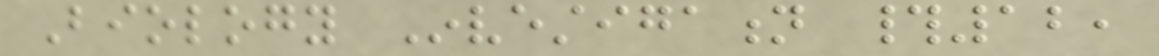Biology Investigation #12,
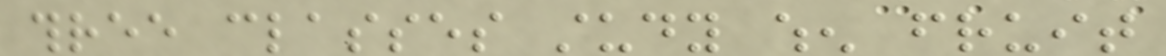three classes study when fruit
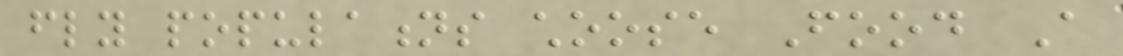fly populations choose Food A
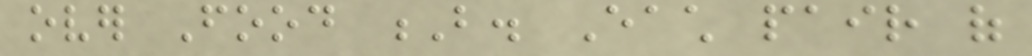over Food B. Each pair of
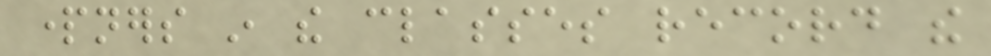partners in the classes record the
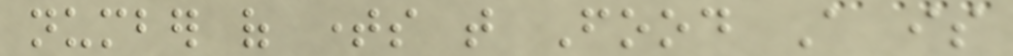number of times that Food A is
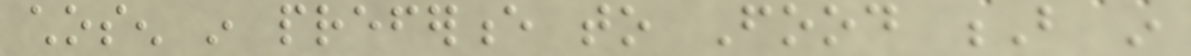chosen in preference to Food B in
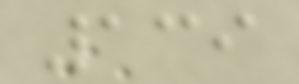139
